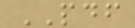PDF
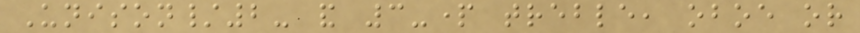Unison/2- and 3-part treble, oboe or
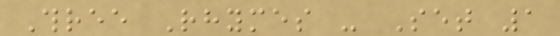Three Rhymes - Set 1
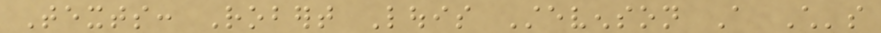Texts: Robert Louis Stevenson A Child's
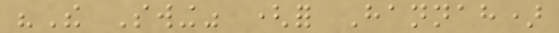"The Swing" (for Hannah)
